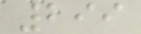299
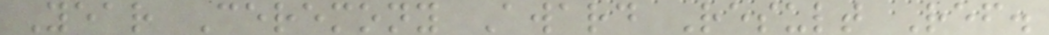Year Ceremony Award Result Ref.
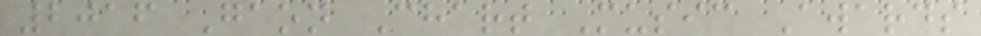2016 Gaon Chart Music Awards
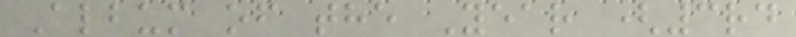Album of the Year (3rd
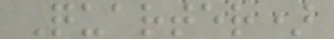Quarter)
